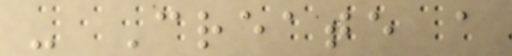- Create a
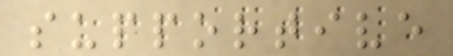supportive
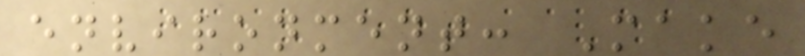environment: Make
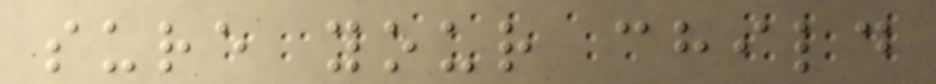sure your child
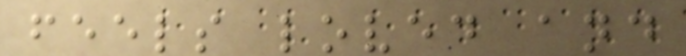feels loved and
